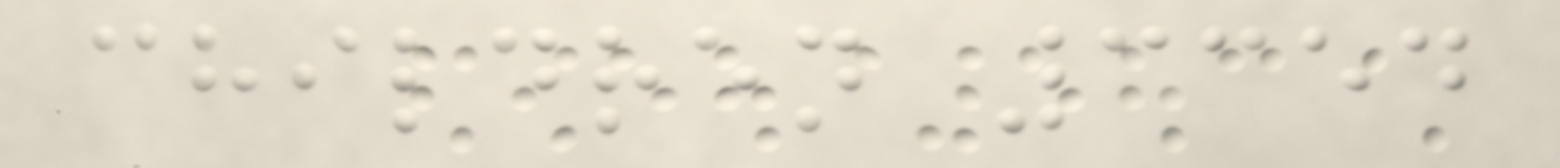children 3354
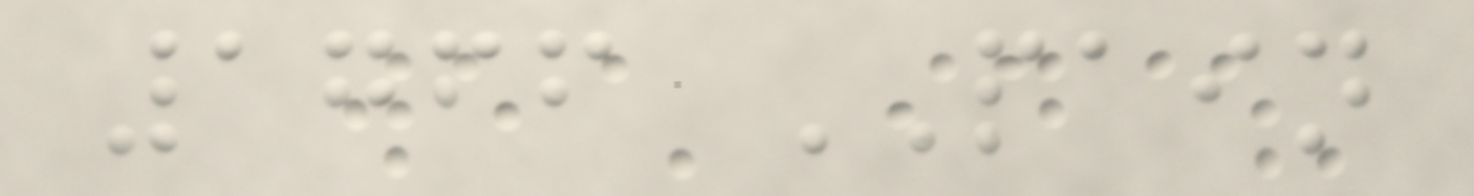1766 PAIN
